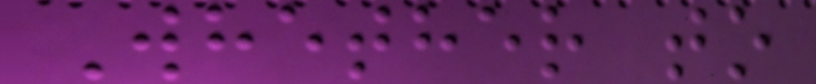Whether to
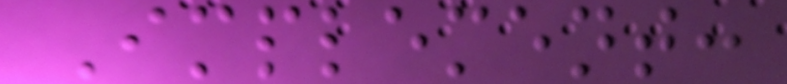Implement:
